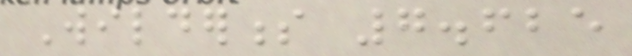Wilderness 7.625
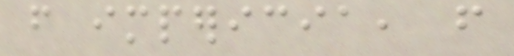from impericia, from
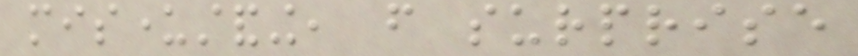misunderstanding, from surprise
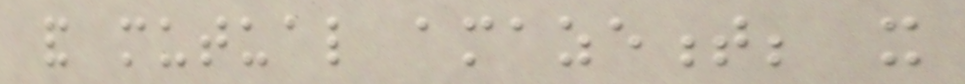and mutual amazement; it
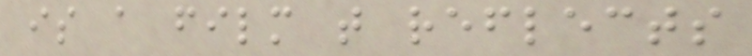is a film that reflects
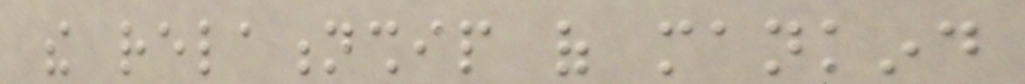the relationship of mankind
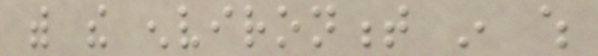with the environment in which
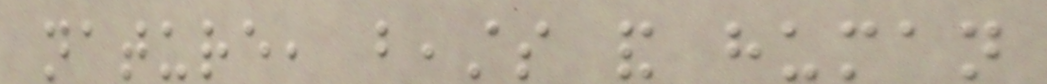nature, beasts and human
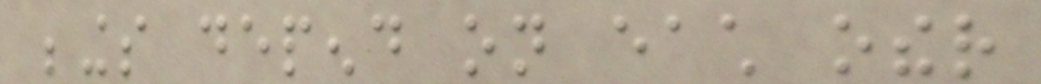beings depend on each other
